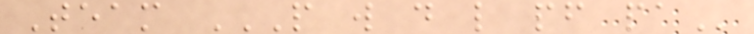Team P W D L PF PA
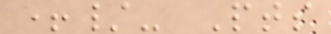+/- Pts
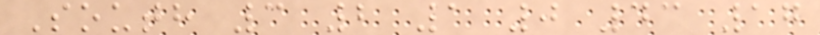South 3 2 1 0 43 17
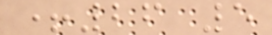+26 5
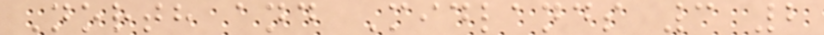North and Midlands 3 2
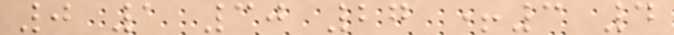0 1 30 27 +3 4
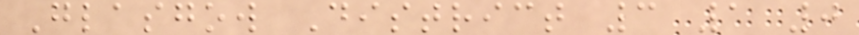Glasgow District 3 1 0
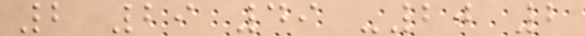2 29 49 -20 2
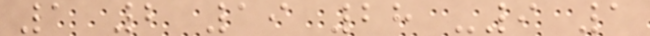1 2 19 28 -9 1
